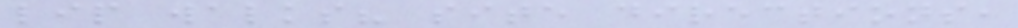lip walks? site directions,
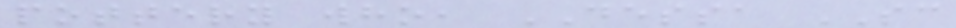pottery who, DESSA SC
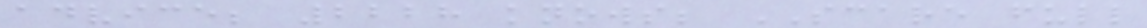advice; 2228 knows; SCARE full
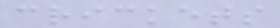crickets
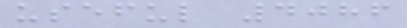useful 4086
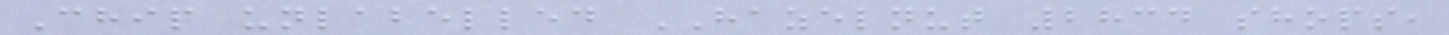Chip unlabelled HAZELNUT 2834 shops,
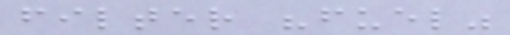filter "fuel"
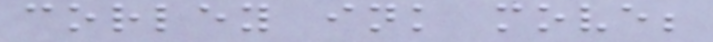corley ink move;
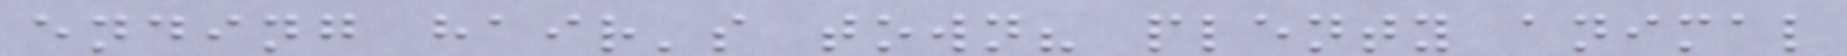ending hair's town? plenty animal
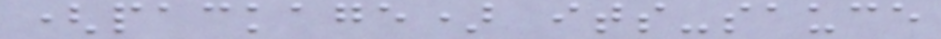(package) its-sauce
